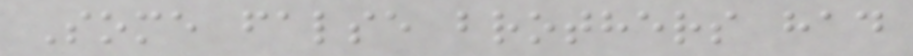Some false brothers had
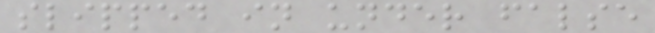slipped in under false
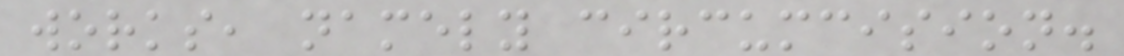works, namely circumcision.
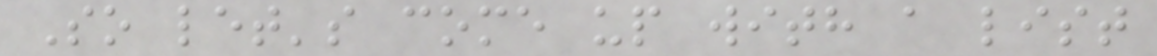So let's come up with a list
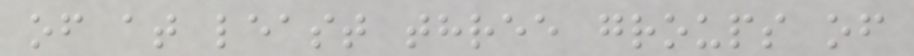of at least three groups of
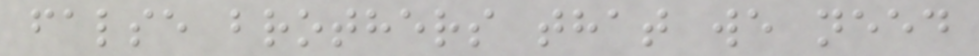false brothers that we need
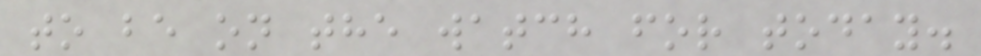to be on the watch for today.
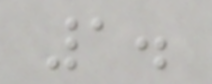1.
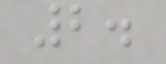2.
